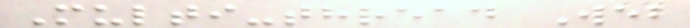Multi-thread Web
